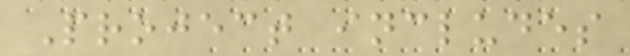Project includes
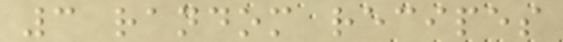3 random recipes
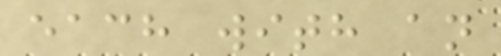each with an
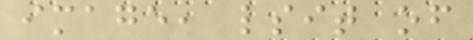image, lsit of
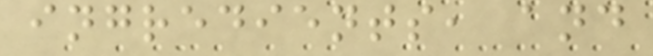ingredients, and
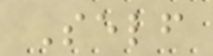Self
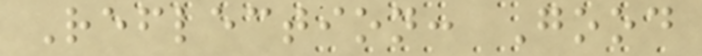Reflection: Good
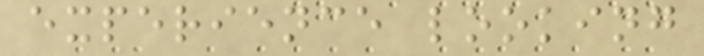experience looking
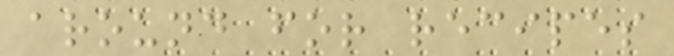around for recipes
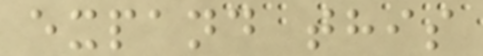expand this
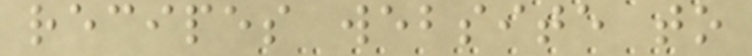recipes website to
